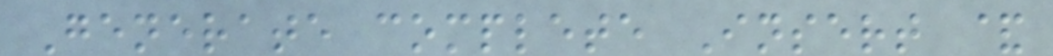Generate complete Insert &
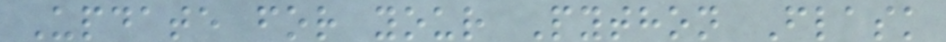Update for your Python Flask
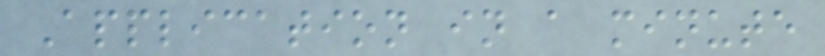Application in a minute
